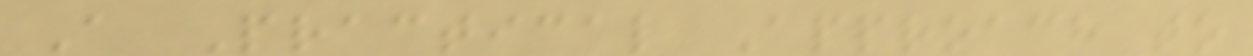A Practical Approach to
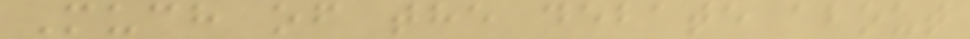Much of the debate about
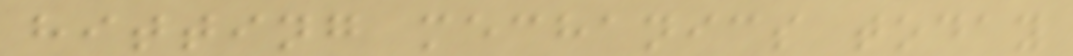hitting mechanics today
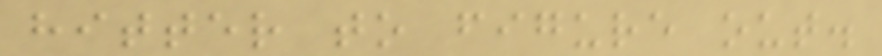hitter to figure out.
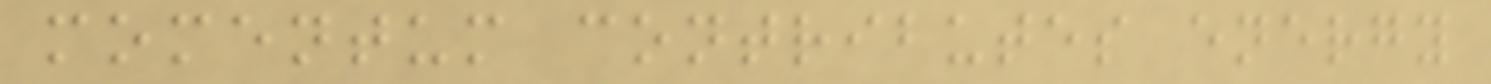momentum contributes energy
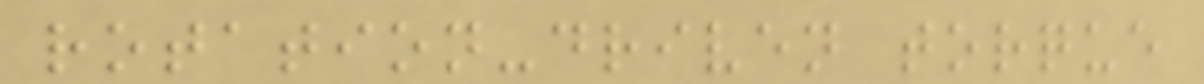rotation-driven torque
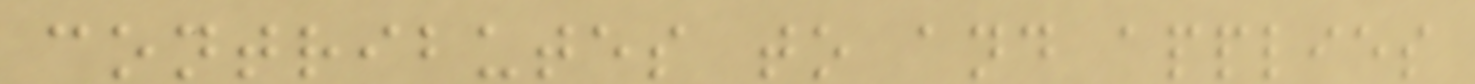contributes to and applies
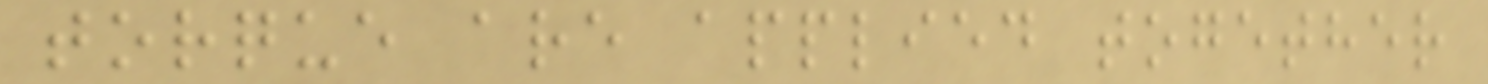torque are applied together
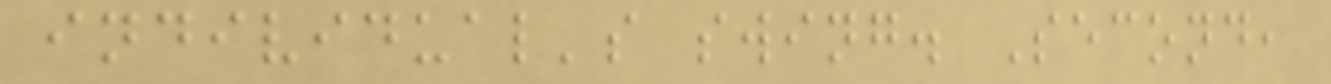individual's swing. Second,
